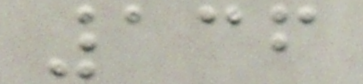136
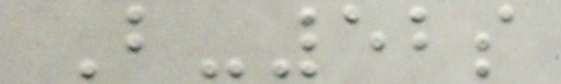B-52s
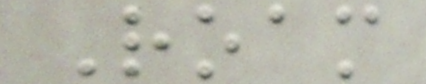Roam
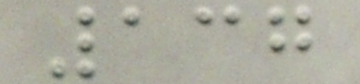137
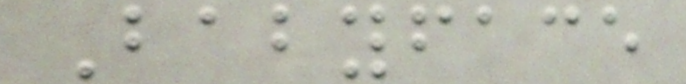Babyface
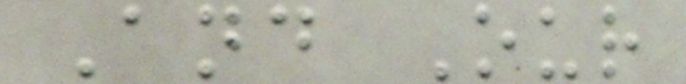And Our
